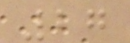27
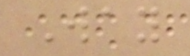Way
